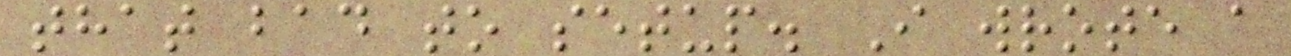that bad to setup. I wrote a
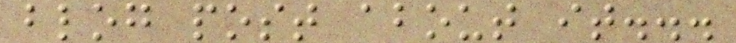blog post about it...
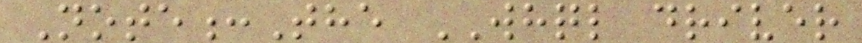Note:The WHQL driver
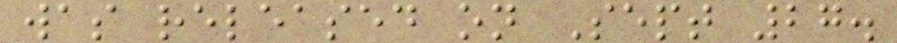was released on Sept 27.
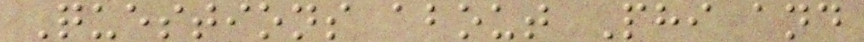Questions about Phi and
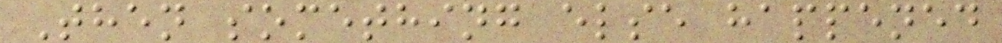Then something else happened
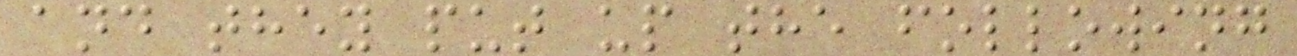and they put up the following
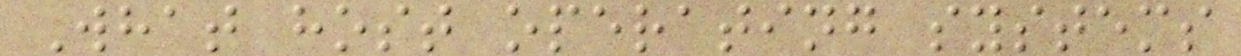What host operating systems
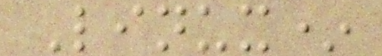Linux*
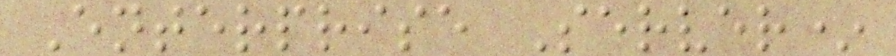Enterprise Server*
